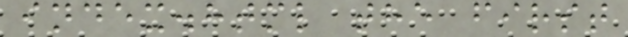index.html the first
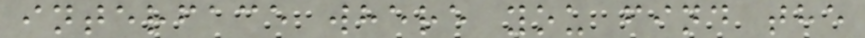interface where you find the
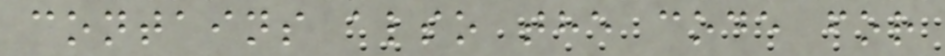contains also the code for
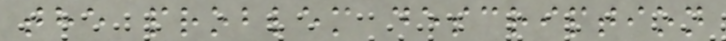the problem description
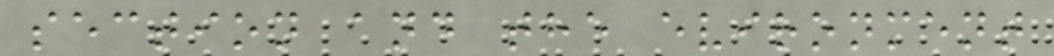section and the evironment
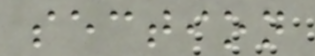section
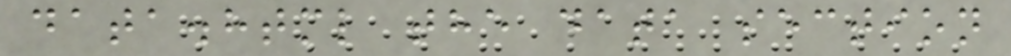data.html the data section
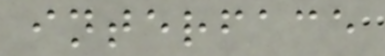interface
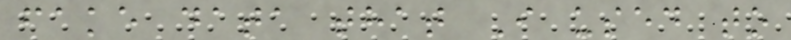fake data that I used to
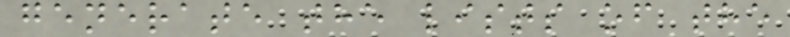generate the lists of the
